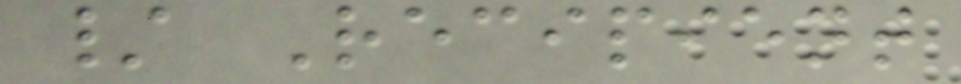/ Recipient
